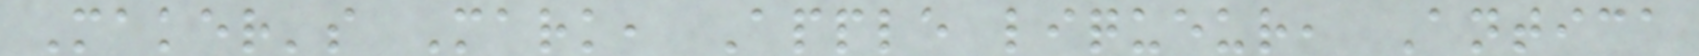Maker's Mark, Apple liqueur, Antica
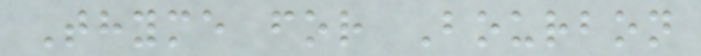Thyme for Bourbon
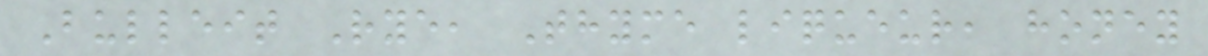Bulleit Rye, Thyme liqueur, honey
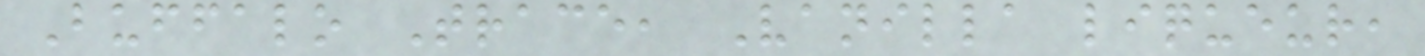Buffalo Trace, Vanilla liqueur,
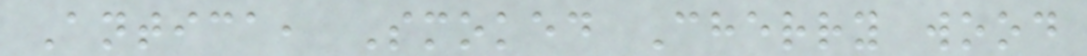Antica, Smoked Cherry wood
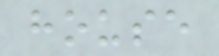house
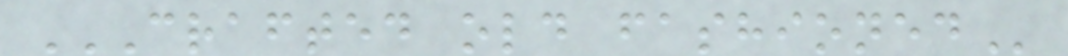CRAFTED OLD FASHIONED
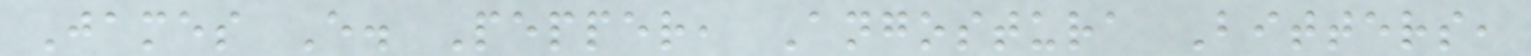James E. Pepper, Angostura Bitters,
